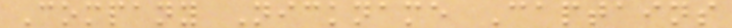Company Nickname Captains
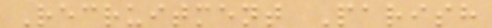Recruitment Parish
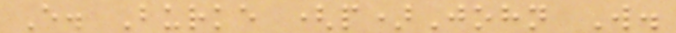E. Burke (p)John W.
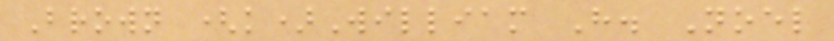Brown (k)William H. Noel
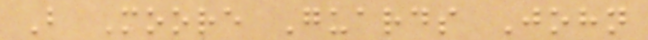B Moore Guards John
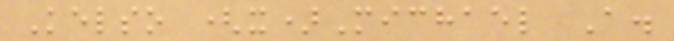Kelso (x)Michael A.
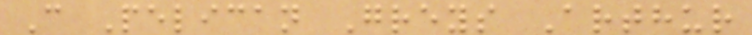C Pelican Greys Arthur
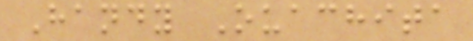Handy Ouachita
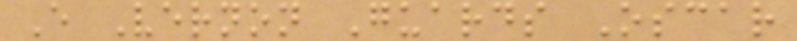E Vernon Guards Oscar
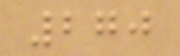270
